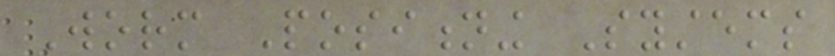Worm Positioning Systems
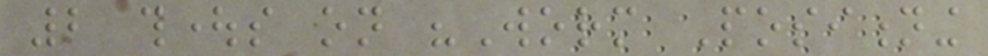2 thoughts on "Worm Positioning
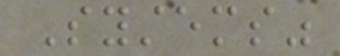Systems"
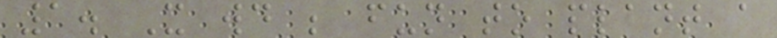1. It would be fun to plant a
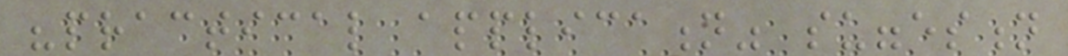"practical application" suggestion
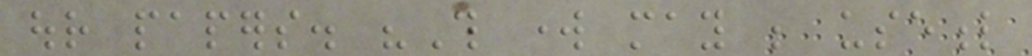our papers. "This work may be useful
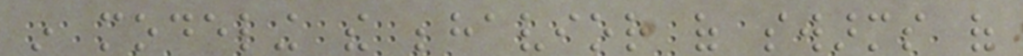in modeling the behavior of swarms of
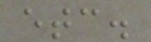etc.
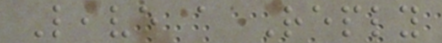Leave a Reply
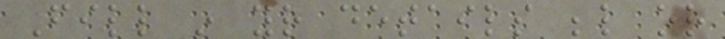Fill in your details below or
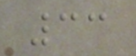33
